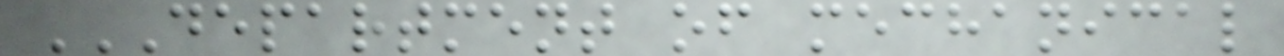DEPARTMENT OF MECHANICAL
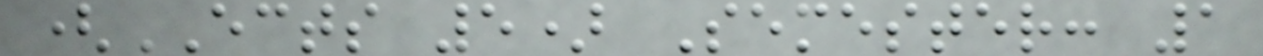(ECTS 5) Semester: 1
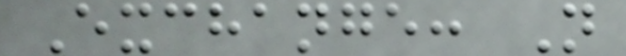Exchange: N
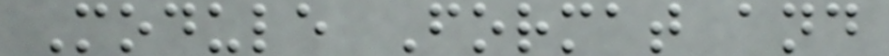Module Format and
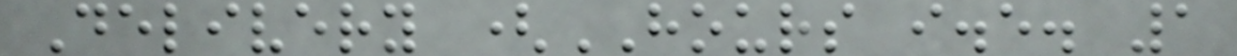Delivery (HOURS i.e. 1
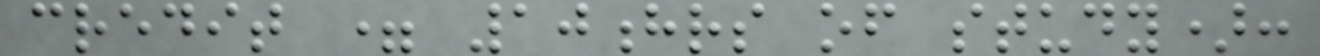credit = 10hrs of study):
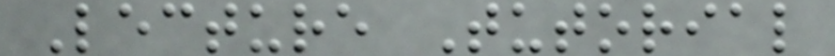Lecture Tutorial
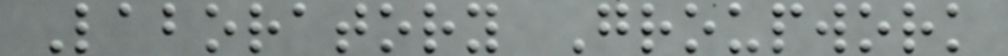Laboratory Groupwork
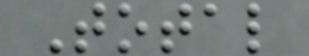Total
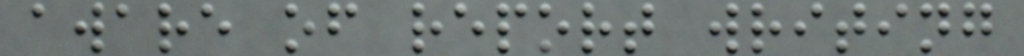aware of report writing
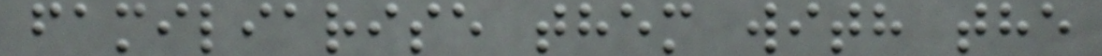familiarise them with the
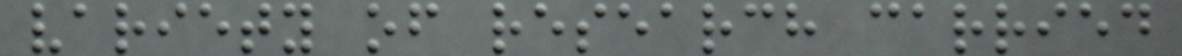variety of research carried
